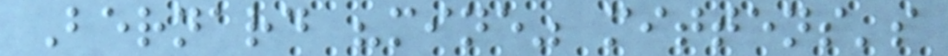Bernard "mine" mittens's
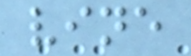vine
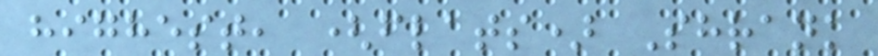highest, (flats) Shrank
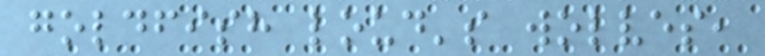goldfish loud's wolves,
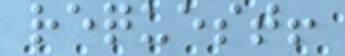request!
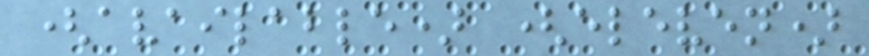(available) (eleven)
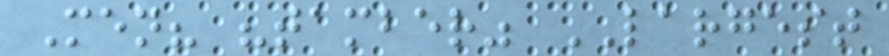Men? "tamber" LARGEST
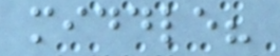middle?
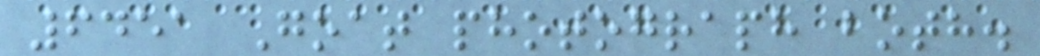6451 Goat photograph both.
